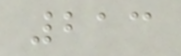213
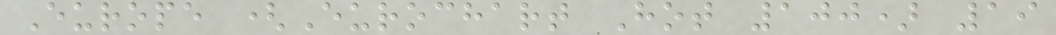Europe (Eurochart Hot 100) 19
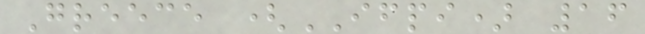Greece (IFPI) 16
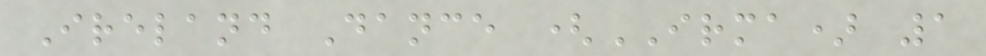Ireland Dance (IRMA) 1
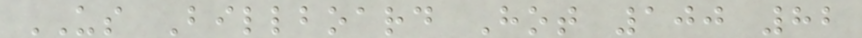US Billboard Hot 100 82
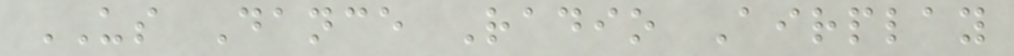US Dance Radio Airplay
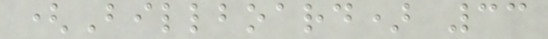(Billboard) 33
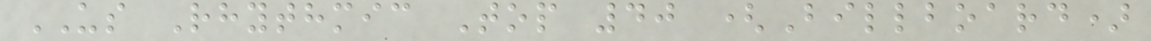US Rhythmic Top 40 (Billboard)
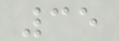35
